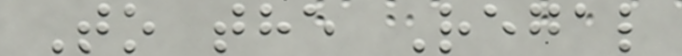To the Regal
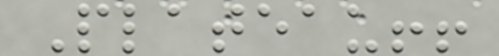Plateau!!
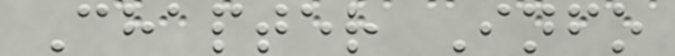Chapter Info
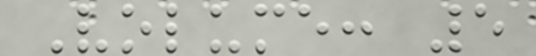Volume: 5
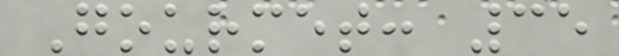Gourmet: 35
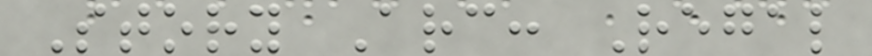Story Arc: Regal
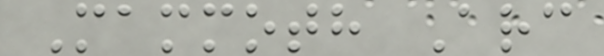Mammoth Arc
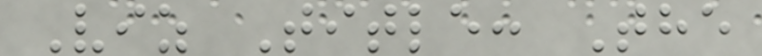Viz Title: The
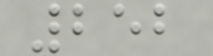252
